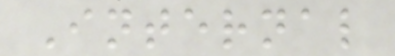Internal
